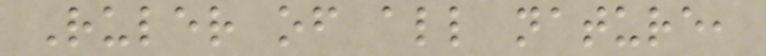Ruler of all nature,
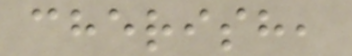cherish,
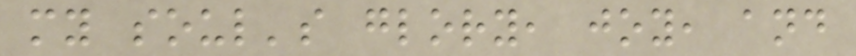my soul's glory, joy, and
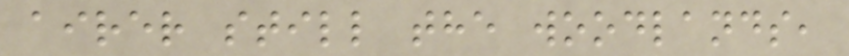airer still the woodlands,
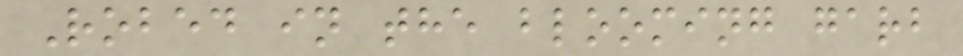Robed in the blooming garb
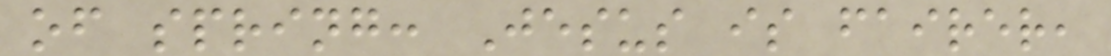of spring: Jesus is fairer,
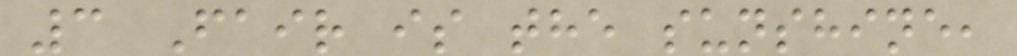3 Fair is the sunshine,
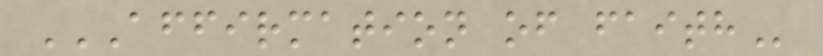AFFIRMATION OF FAITH
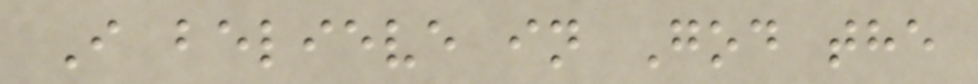I believe in God the
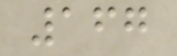167
